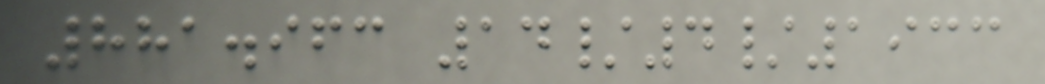881.963 14/4/1933
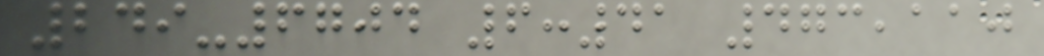249-6704 6:41 473,110
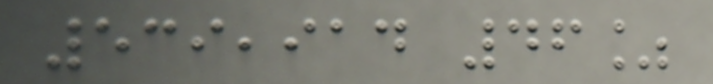539,914 46%
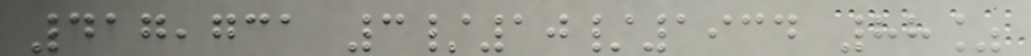417,731 3/10/1934 88%
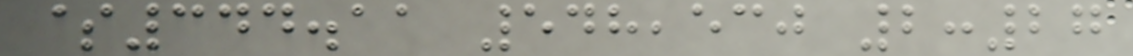$344.11 548,530 2:27
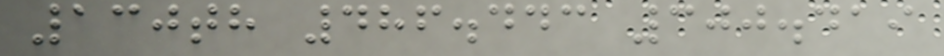130th 486.443 300.419
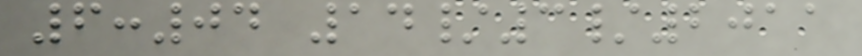6:04 14/3/2011
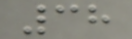38
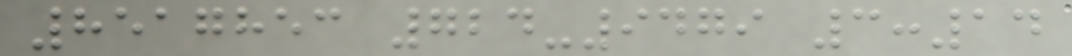8517853 724-9479 3:14
